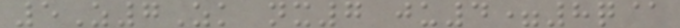5Z7Zk nx7 ju4=8q@
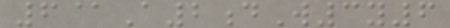6@A2dW3y6
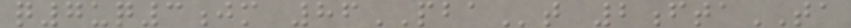q7uq3jm 86PBAt 2ftaTA
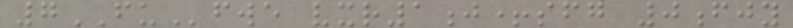7FUfwe vxr1j+sfg 0fjy
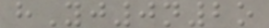hYj0n2o
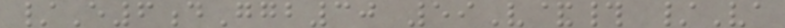/E6dGgb30 59V&# /Va
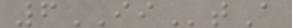6IItA
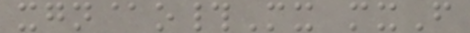xgn@o#Mx mxF
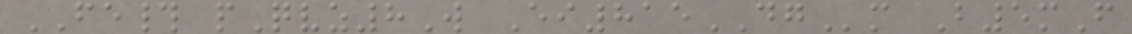FE# pQvz8W Ei815DGm B5mF
